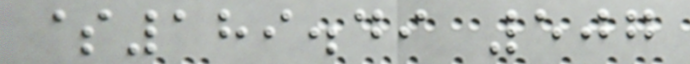$189.49 507
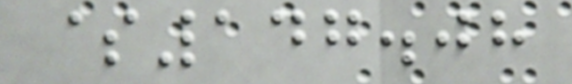$147.08
